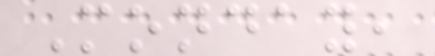Monday,
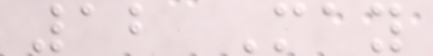12 May
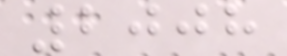2008
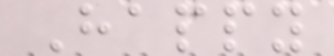Happy
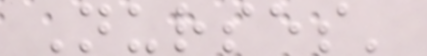Nurses'
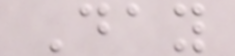Day
